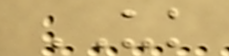UK
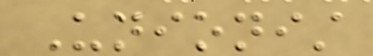Unionist
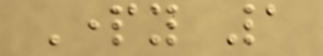Party 1
